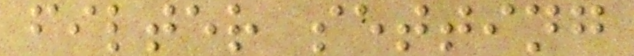filter setting
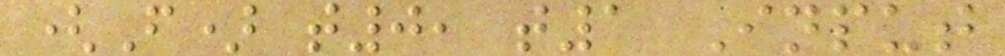(F) t0, t1 Input
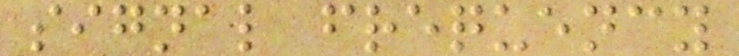signal frequency
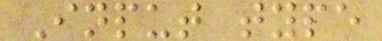Input type
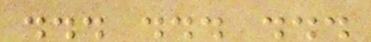... ... ...
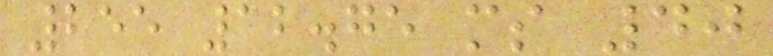255 12.75 ms 40
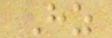Hz
